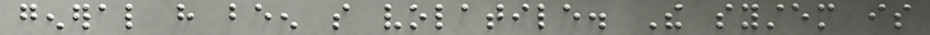general have been so volatile. The system is
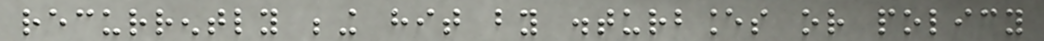recurrently being hit by disturbances or policy
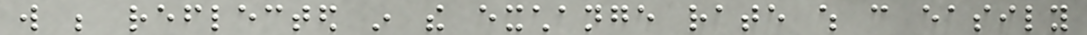will be reflected in the exchange rate which can easily
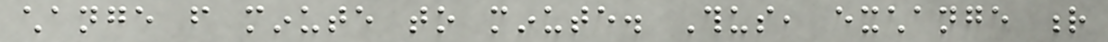change from minute to minute. Thus, exchange r
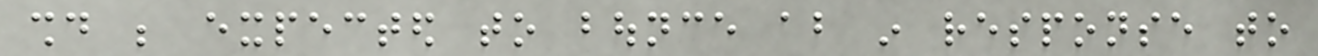should be expected to bounce about in response to
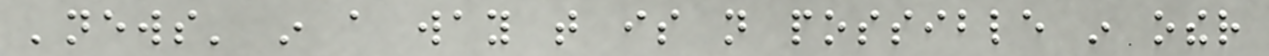'news' in a way that is not possible in other
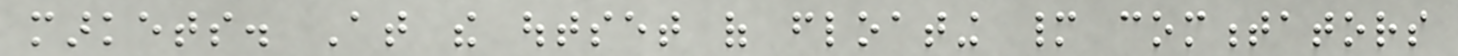markets. At the outset of floating many commentators
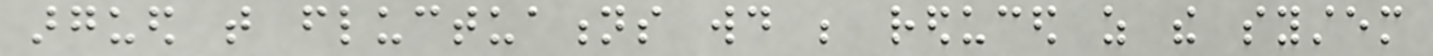argued that fluctuations would be reduced as the system
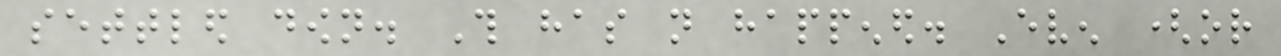settled down. This has not happened. Even (or
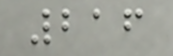216
